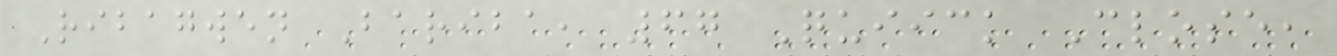Ribagwen Bariba, 67 Quiick Close,
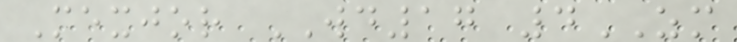Mexjor WD17 4ZM
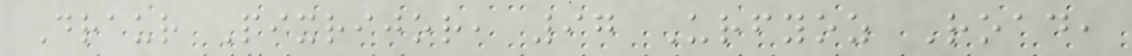Draur Pixrijor, 97 Urfyoz Road,
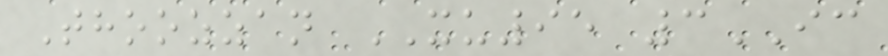Thoozzan XU95 3IC
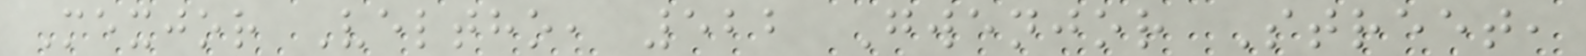Mexjor Veltho, 522 Gwenjor Street,
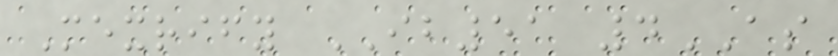Mexrify IB51 4AS
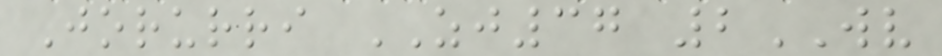Jorurri ZJ37 2WV
